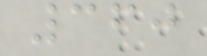360
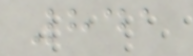841
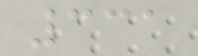331
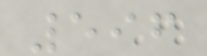596
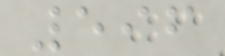596
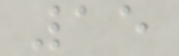15
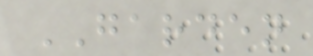GARDEN
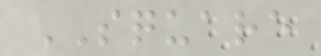SQUARE
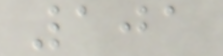101
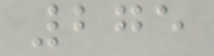275
